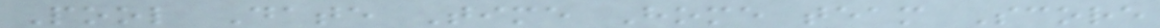Pool Date Time Home team Score
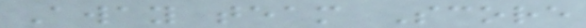Away team Score
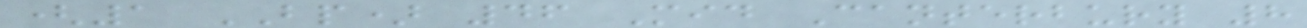(1 BP) 46 Mid Canterbury 8
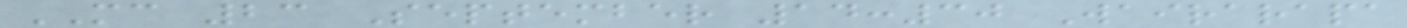MC 23 September 14:30 Wairarapa
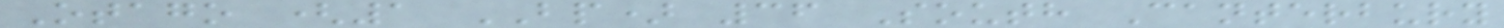Otago (1 BP) 36 South Canterbury
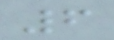6
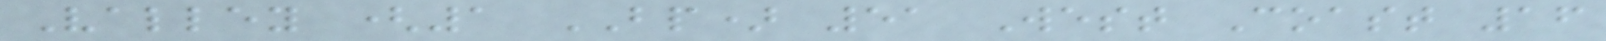Valley (1 BP) 51 West Coast 16
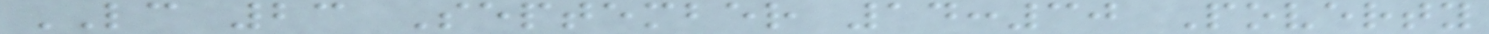LC 23 September 14:30 Poverty
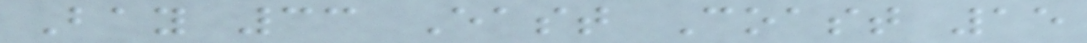Bay 33 East Coast 15
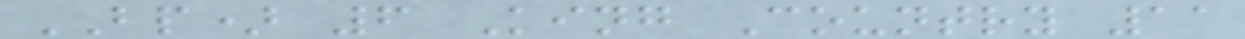BP) 6 King Country 11
